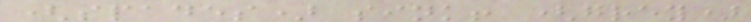(spades) sink! (grey)
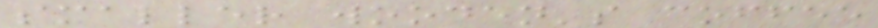smaller wooden's coffee
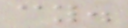cy.
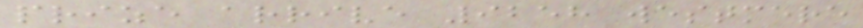prize arrive 9258 westmere
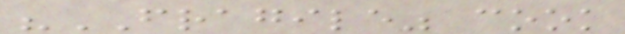"FRAGILE" cook
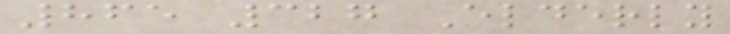865 327 Elderly
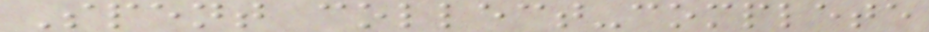Spent collect-complete
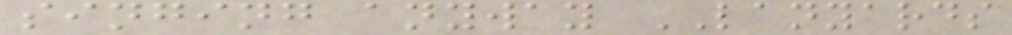singing anyway LANYARDS
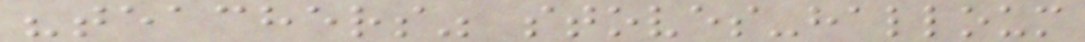"teachers" stoves-halloum
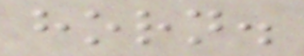horn.
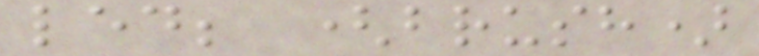led; (brush)
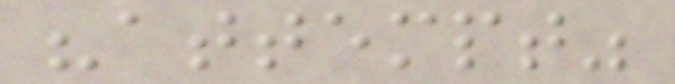"attempt"
